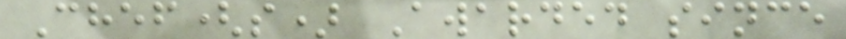Chef(s) Awarded since
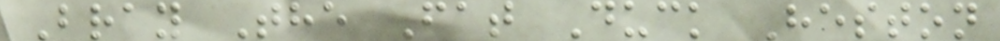Bray The Fat Duck Heston
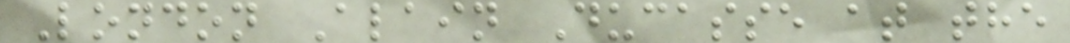London Alain Ducasse at the
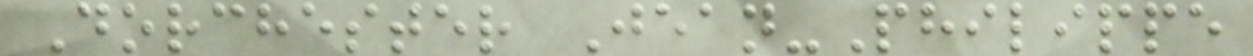Dorchester Jean-Philippe
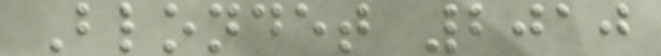Blondet 2010
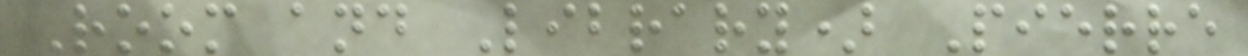Room and Library) Pierre
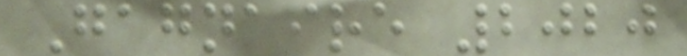Gagnaire 2020
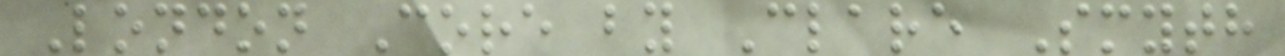London Core by Clare Smyth
